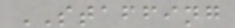STAFFING
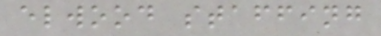elwood staffing
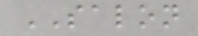SALON
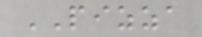PIZZA
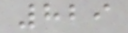829
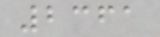2361
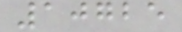10725
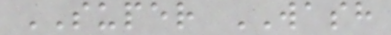SUPER WASH
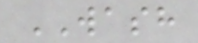WASH
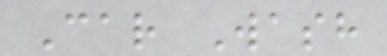Car Wash
